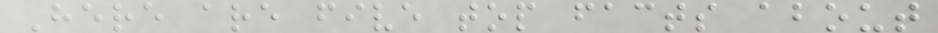Here are five top facts about
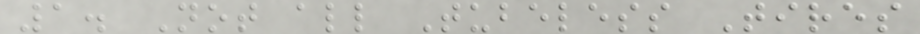1. Not all Tubeless Tires
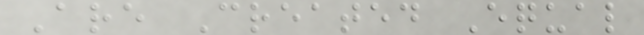Are Created Equal
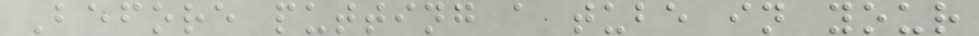Before putting a tube in your
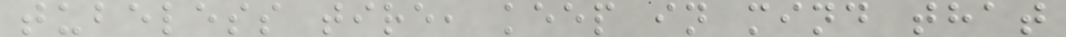tubeless tire, keep in mind that
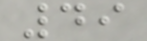49
